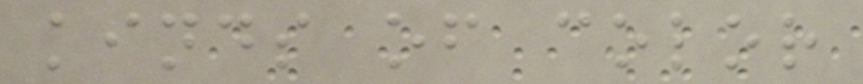kinds of color
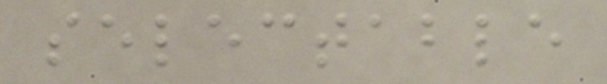selectable
